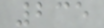235
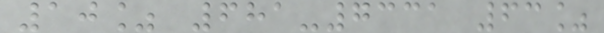10% 681-7331 63%
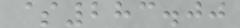$283.00
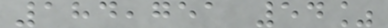184,751 54%
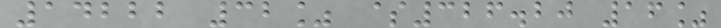14222 32% $326.20 16%
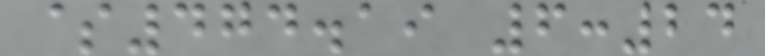$474.19 6:24
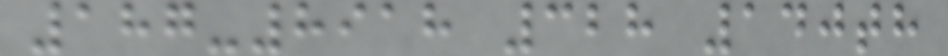187-8918 328 140th
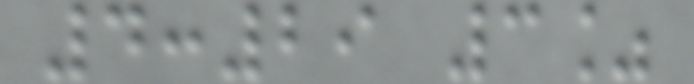4:29 3%
